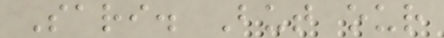Sari. But our
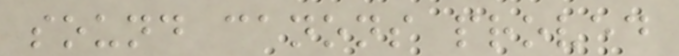sound canons proved
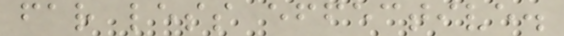far less effective.
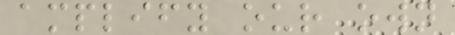amplify our own
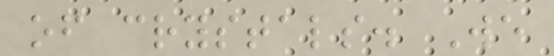of crystals. We
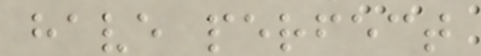have perfect
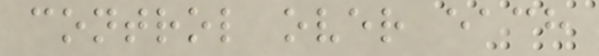control over each
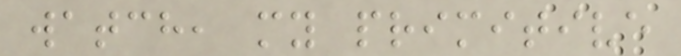watch, my primitive
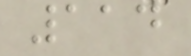114
